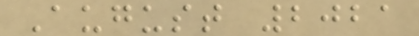August 2021
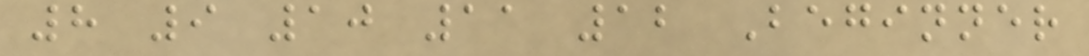8 9 10 11 12 Beginner
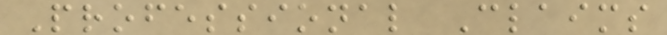Professional Claims
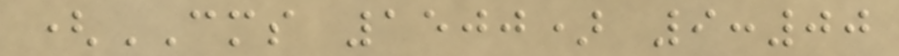(CMS 1500) 9:00
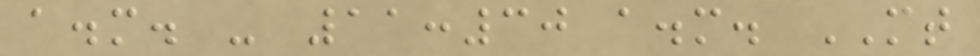a.m. - 11:30 a.m. MT
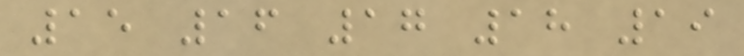15 16 17 18 19
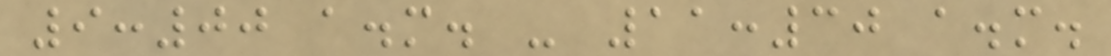9:00 a.m. - 11:30 a.m.
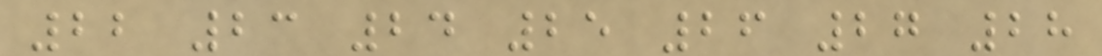22 23 24 25 26 27 28
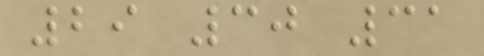29 30 31
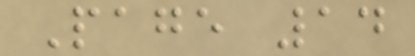Page 14
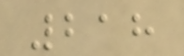218
